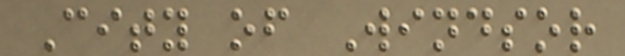City of Windsor
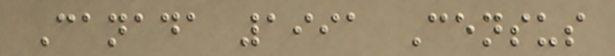Canada 1991 Census
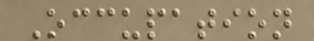Occupation
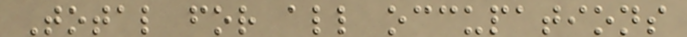Total for all occupations
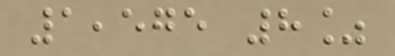1,575 8%
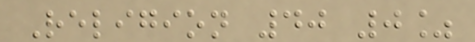Religion 40 0%
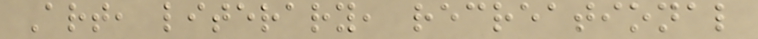Art, literary, recreational
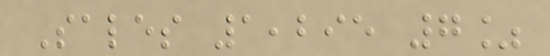Sales 1,295 7%
